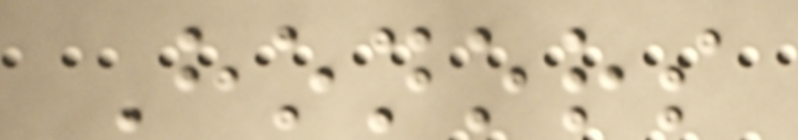Honors
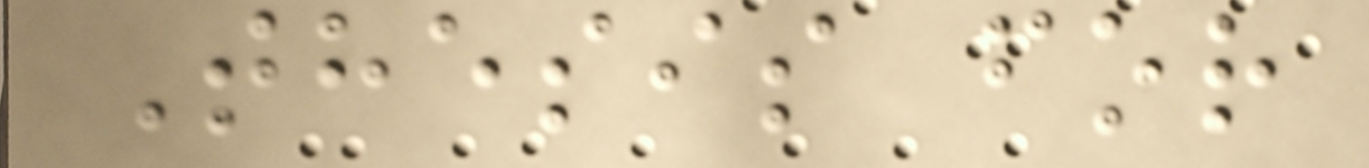Thesis for
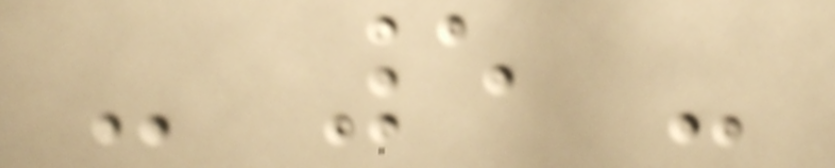- 5 -
